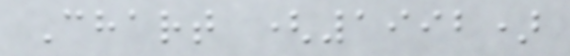Chart (1992)
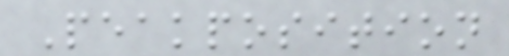Peakposition
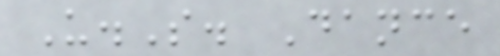U.S. Dance
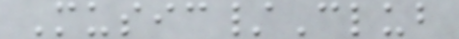Music/Club
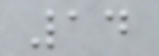14
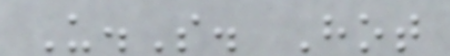U.S. Hot
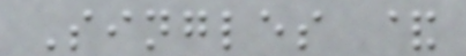Singles &
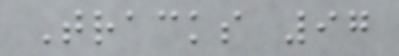Tracks 97
